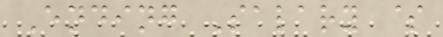Ending Salary $
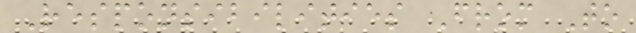Responsibilities From To
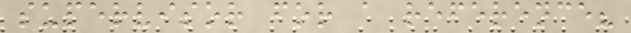supervisor for a reference?
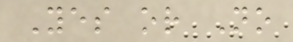Yes or No
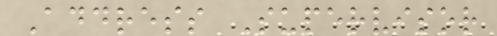Address Supervisor
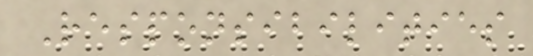Responsibilities
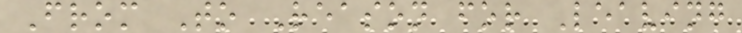From To Reason for Leaving
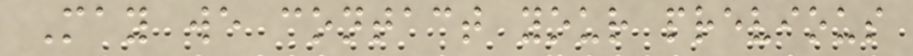May we contact your previous
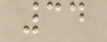34
